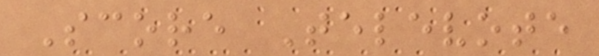Score Televote
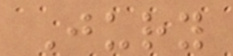Jury
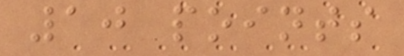10 points
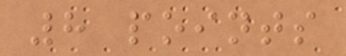8 points
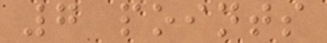7 points
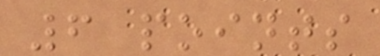6 points
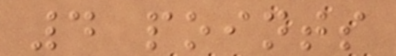4 points
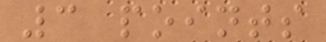3 points
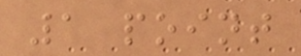1 point
